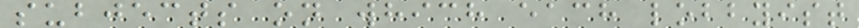subjects on which each lobbyist
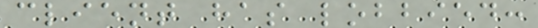client has lobbied:
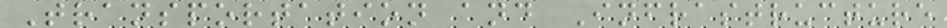Transportation and Infrastructure
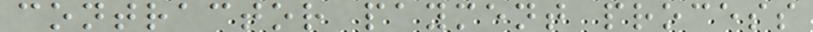contractor payment process
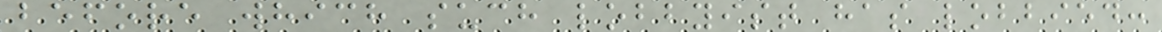before which such lobbyist has lobbied:
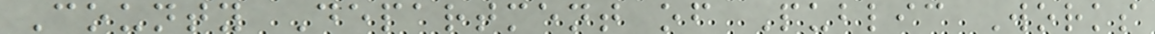County Department of Public Works
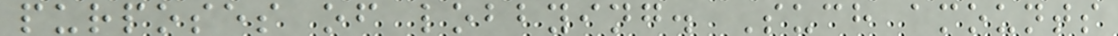purposes of lobbying. Such amounts
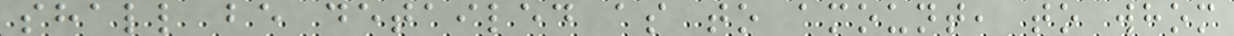shall be detailed as to amount, to whom
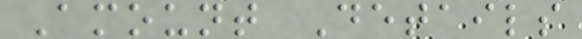Amount Details
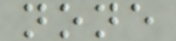none
